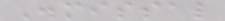Dismissal
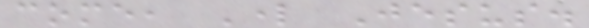come, Lord Jesus.
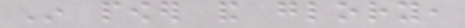In power and glory,
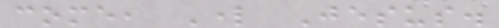come, Lord Jesus.
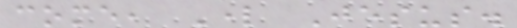come, Lord Jesus.
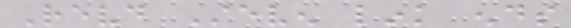Revd Steven link ends
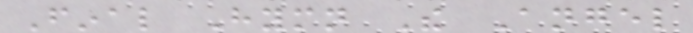Final Hymn The Angel
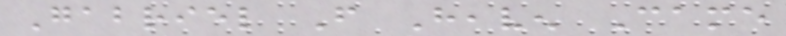Gabriel From Heaven Came
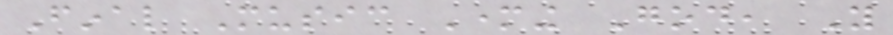Final Music Mothering God, You
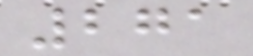271
